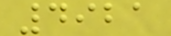4921
